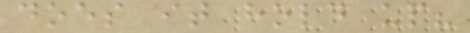does it hold up?
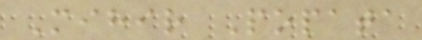Mihir Popata
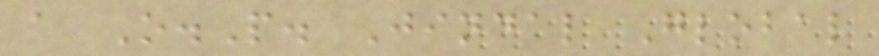a O.P. Jindal Global
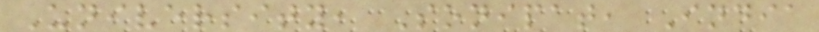University, Sonipat, India
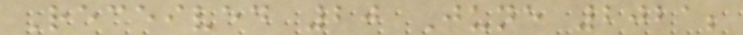Received 20 June 2021;
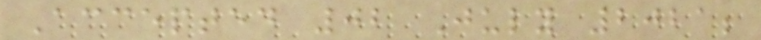Accepted 02 July 2021;
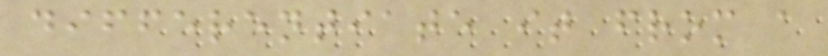differentiate it from a
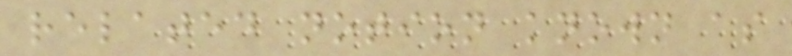related notion known as
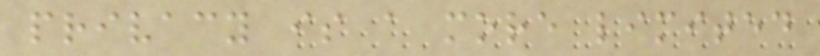privacy is a more limited
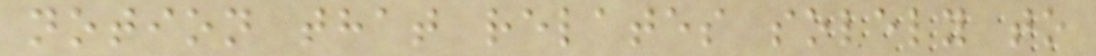notion that relates solely to
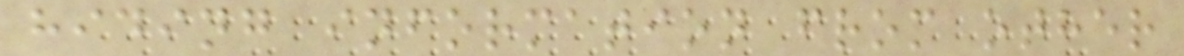hiding information from other
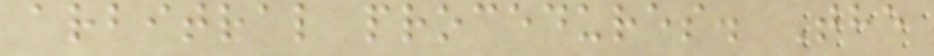arbitral procedures. The
